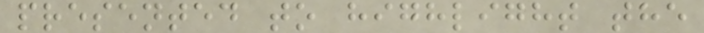presented to highlight the
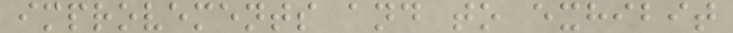improvements and to exhibit
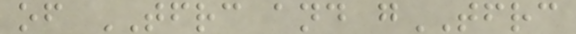of TFRC and gTFRC
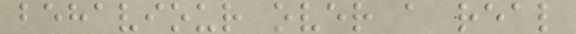behaviour over a real
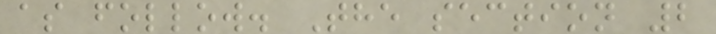as follow. The section 2
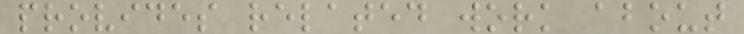provides related work about
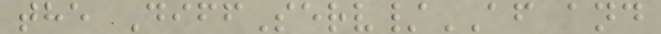the DiffServ/AF and
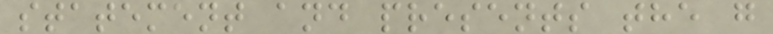statement and presents the g
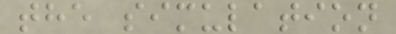the simulation
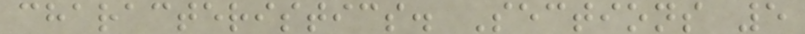characteristics. Sections 5
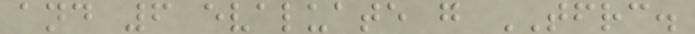and 6 evaluate g TFRC.
